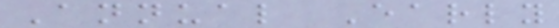Annual Early
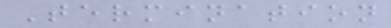Termination
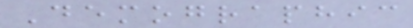Demographic
